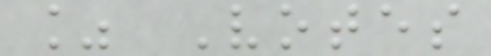% Votes
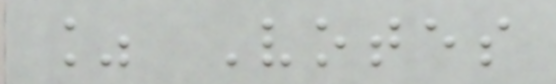% Votes
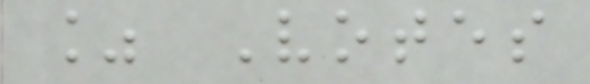% Votes
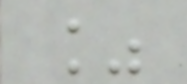%
